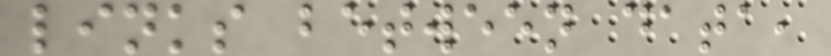links between data,
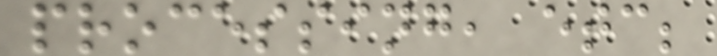processing, etc;
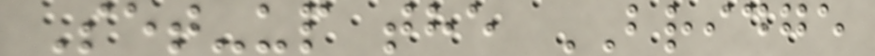Set-up the BRIDGE
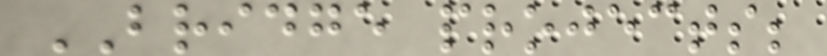BRIDGE projects;
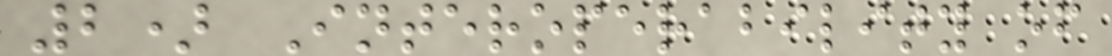2) Interoperability of
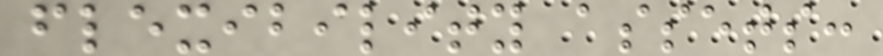flexibility assets:
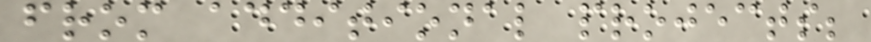from additional projects;
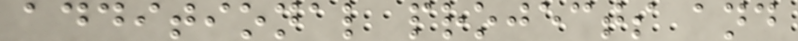additional projects and
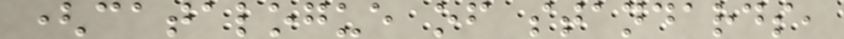(catalogue of standards,
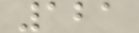121
